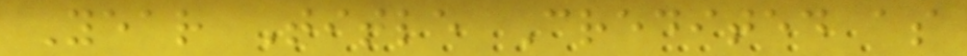Year Title Credited as
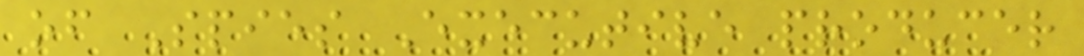of Spies Executive producer
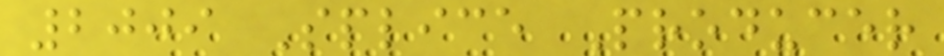2009 Splice Producer
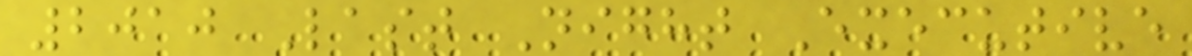2010 Last Night Executive
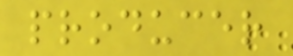producer
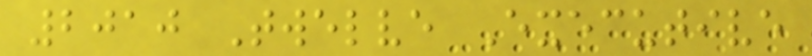2010 Twelve Executive
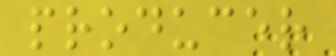producer
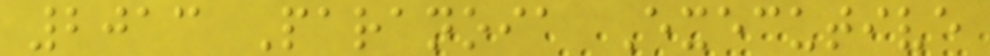2013 Paranoia Executive
